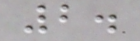2.
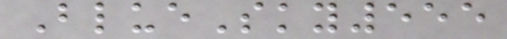BlueSky555
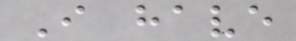I have
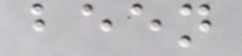been
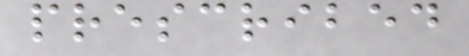prescribed
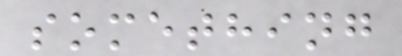something
